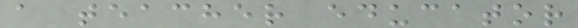a teacher educator
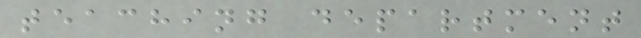teaching department
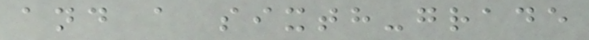and a sixth-grade
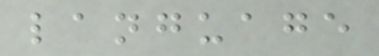language
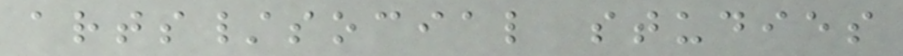arts/social studies
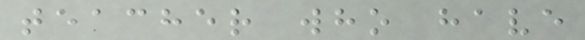teacher who have
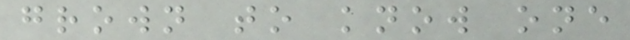grown to know one
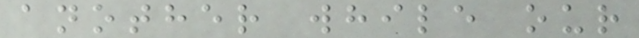another while our
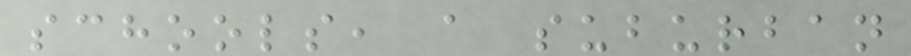schools, a suburban
